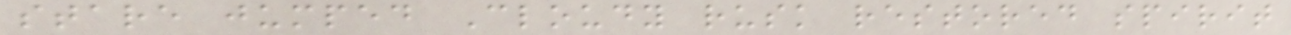stare jumped Cloudy rusk restored spirit
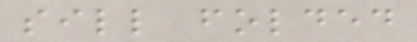sill folded
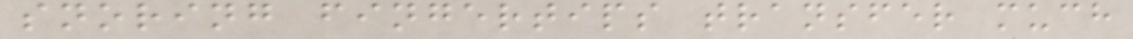snoring fingertips transfer much
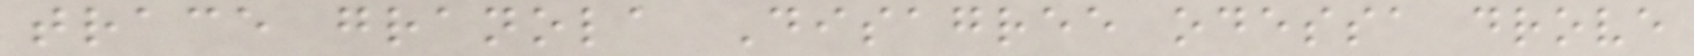trace granola Disagree odessa drove
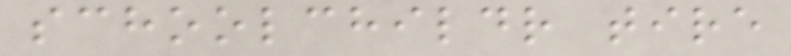schoolchildr tire
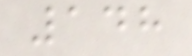148
